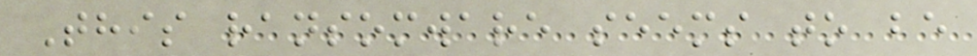This ransomware seems to be
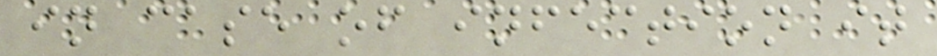in case of infection it
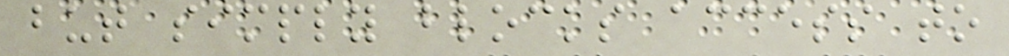but simply blocks access to
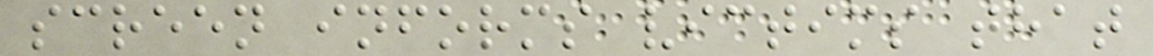screen informs victims that
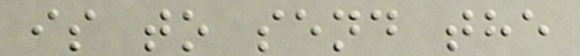is to send the
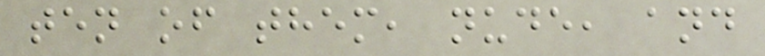ten of them, nude, and
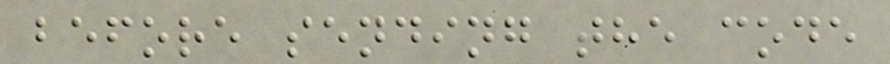before sending the code
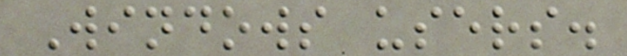Windows users.
